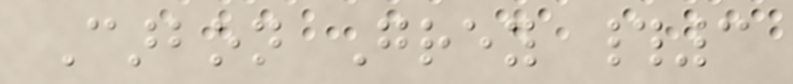Carbon Grey #3
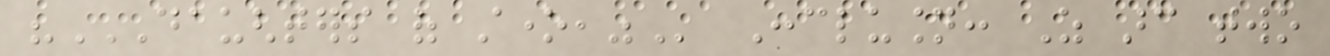"DAUGHTERS OF STONE," Conclusion: As arc two
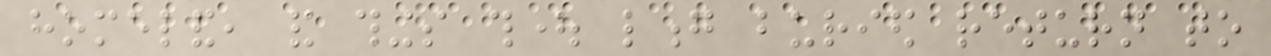homeland, and things thought long buried return to
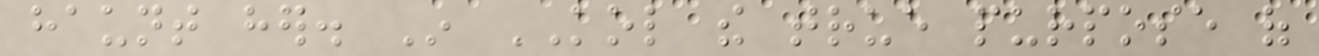haunt her. In KOL the true purpose of
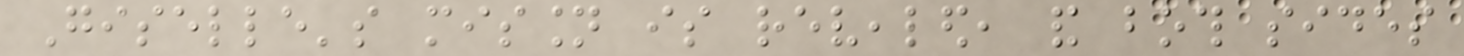Giselle's mission is revealed, and both sides
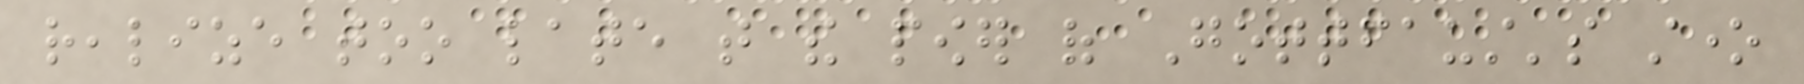realize too late that the power of Gottfaust's stone
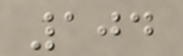104
